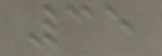35
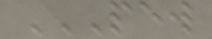PEW
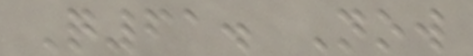Q61. Now
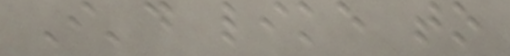I'd like to
